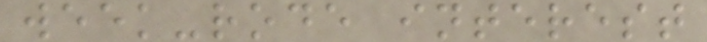week-rode interest
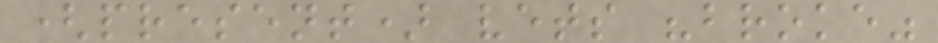(present) vets "broke"
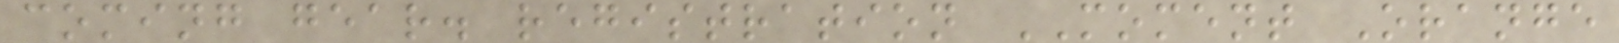coming gear. registration MOMENT Orange
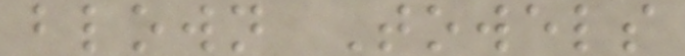blown Towels
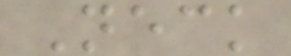Neck
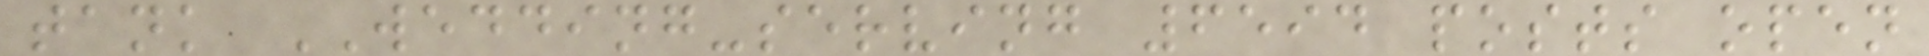tank WEDDING-serving 6594 posts open
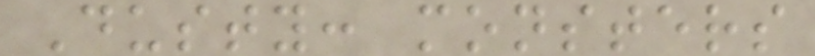Dusty: monsters
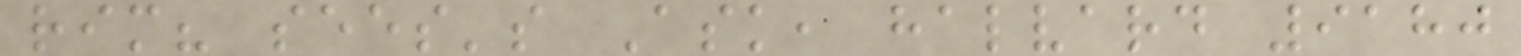rim? sees's Ask, halvard 9180
